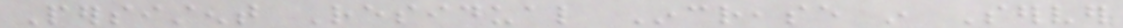Persistent Residual Increase in Server
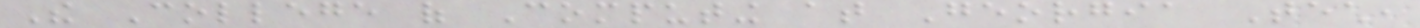The College of Computing at Georgia Tech,
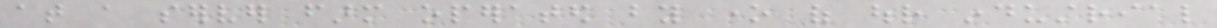at a server farm operated by one of our industrial
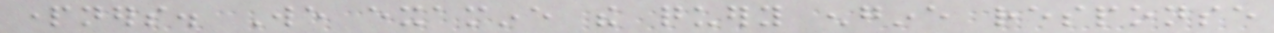partners. We examine the query engine response
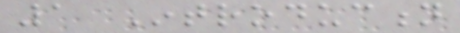1 Introduction
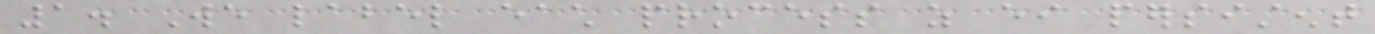1. We label each process as either persistent
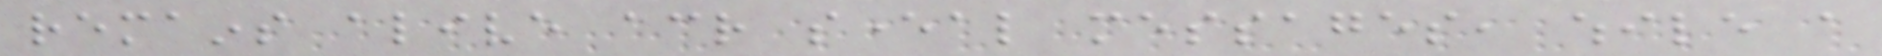remains alive across several messages, while a
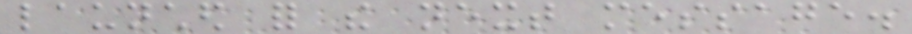launched for the next message.
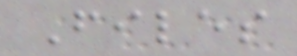Files
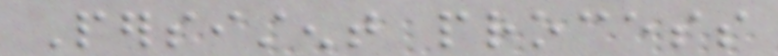Persistent process
